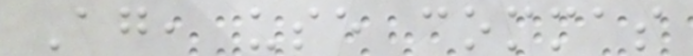Again, use commas
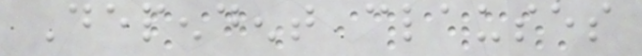Dependent clauses
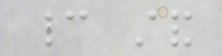cannot stand
